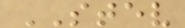STEV
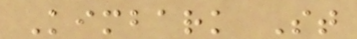Kimbark St
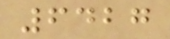6427
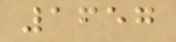1657
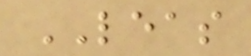LEAS
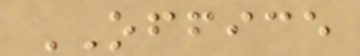OFFICE
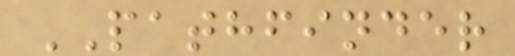PATHFINDER
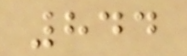844
